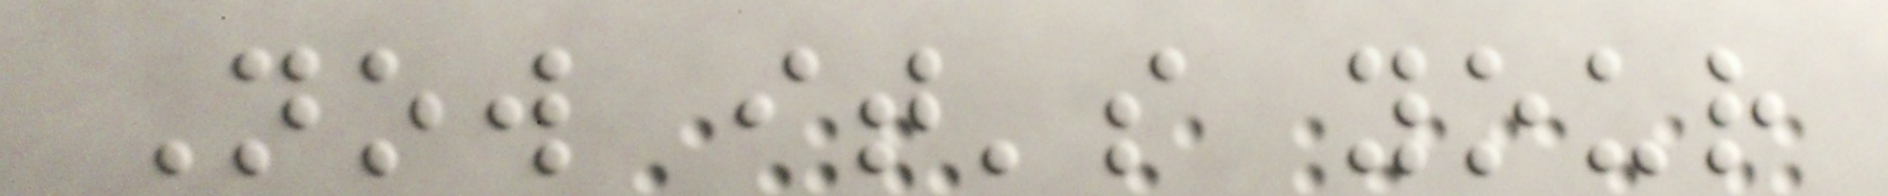Now it's your
